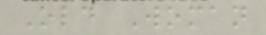Old Woman
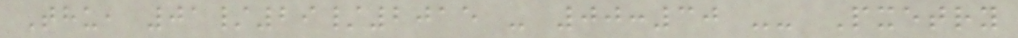Thu, 01/29/2015 - 00:30 -- Pxetry
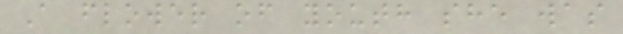A flower of youth she was
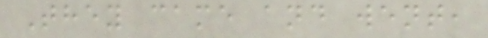They came and went,
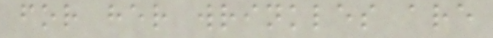for her wrinkles are
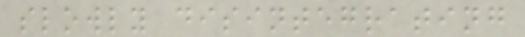slowly disintegrating
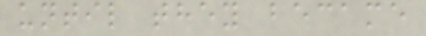until they became
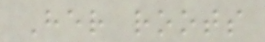Her roots
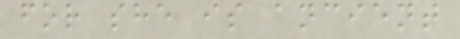for she is ancient
